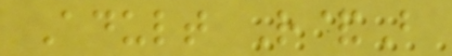Adult R&B
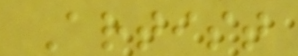Artist
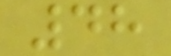48
